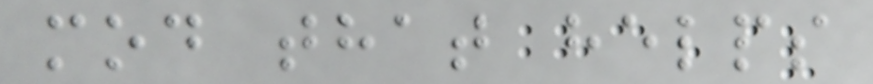mod that helps
